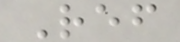Ref
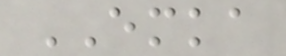EMKA
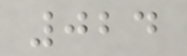024
